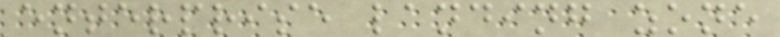enterprise landing zone
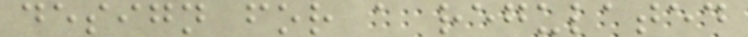design for a regulated
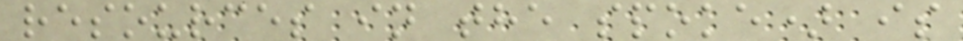resources in the spoke) is
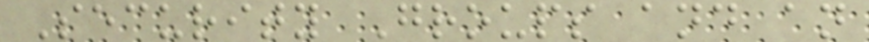Security Groups and an
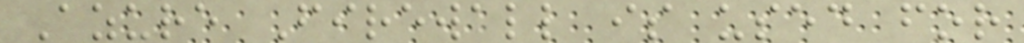Azure Firewall is used for
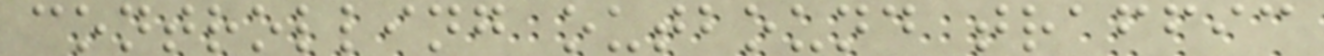controlling outbound traffic
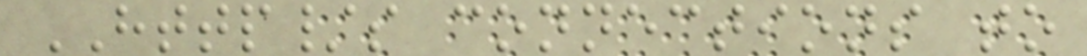HTTP/s connections to
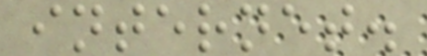internet.
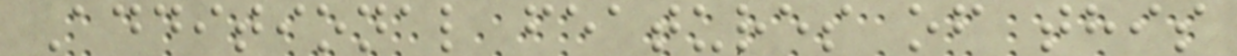Additional features of this
